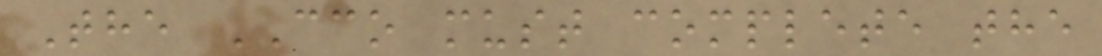The CCO must complete the
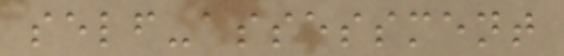self-assessment
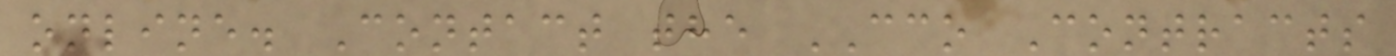online. Contact the CCO Contracts
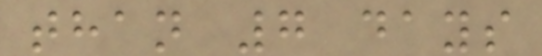than 7 days
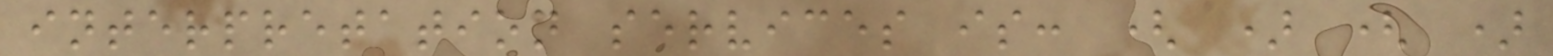interpretation services is: ( ) ( )
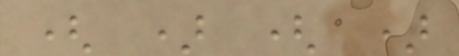( ) ( )
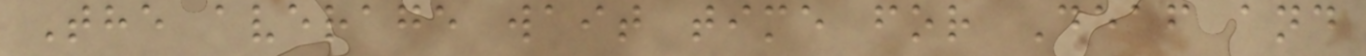The average wait time for Deaf and
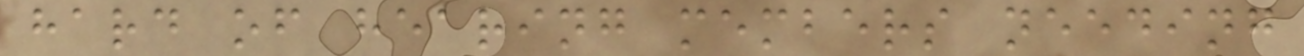hard of hearing members needing
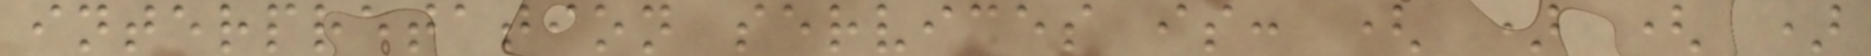interpretation services is: ( ) ( )
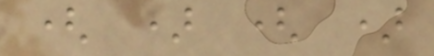( ) ( )
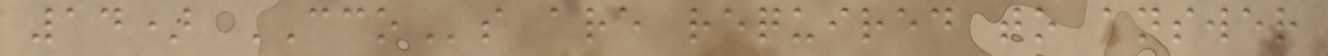14) CCOs are required to answer
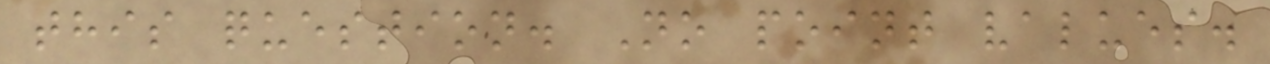this question. No point values.
